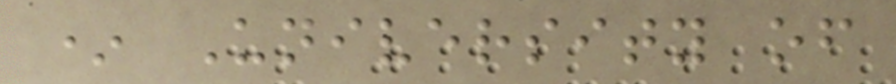* University of
